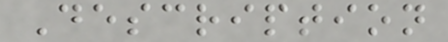Description
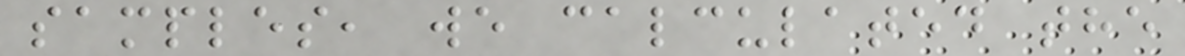samples, we calculated the
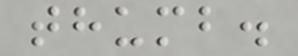thumb.
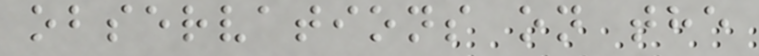observations on the
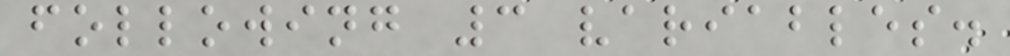following 3 variables.
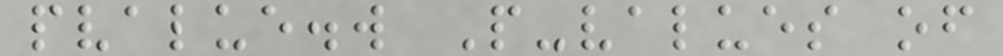pvalue.w P-values of
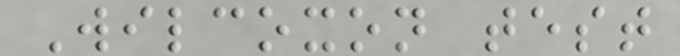Wilcoxon test
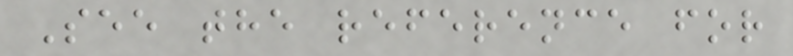See the reference for
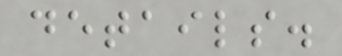details.
